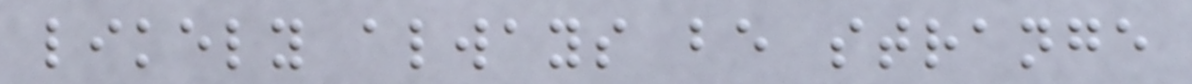likely always be strange
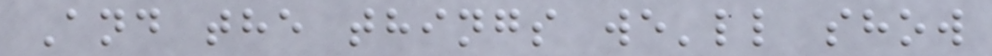And the things we'll show
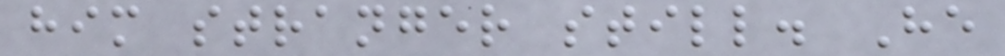him stranger still. He
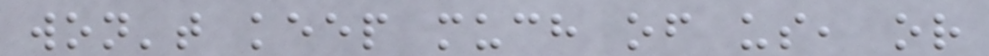won't keep much of us, or
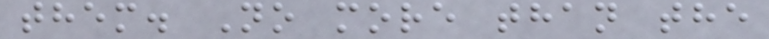them. No more than the
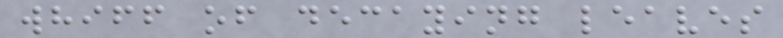whiff of decaying leaves
